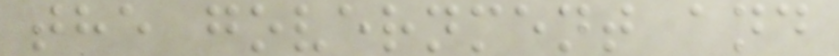the government and
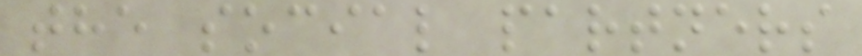the social partners
